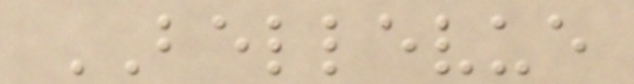BELLEVUE
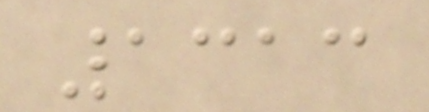1313
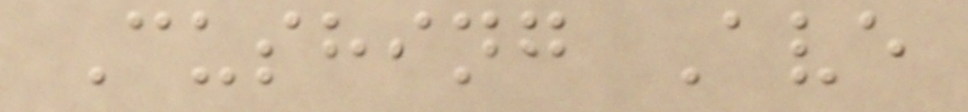Cushing Ave
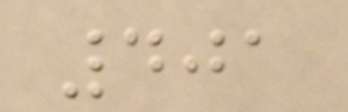401
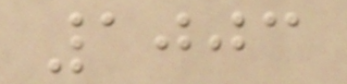1003
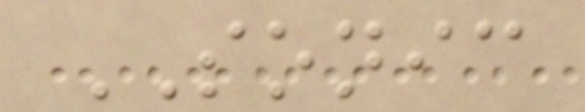SONIC
